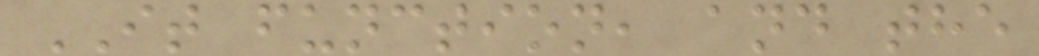IT function, and the
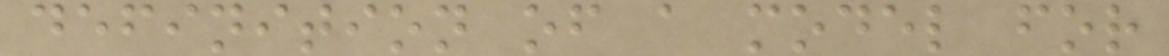definition of a model for
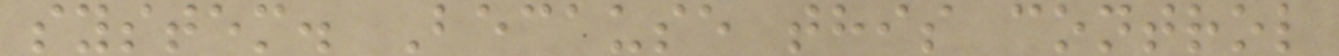system. Because this control
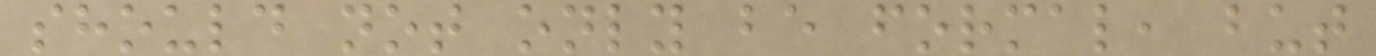should not only be formal, but
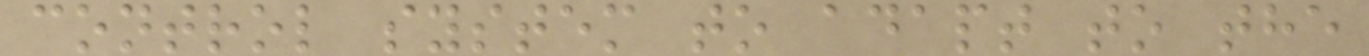control system to adapt to the
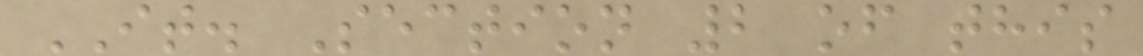IT. Section 2 of this
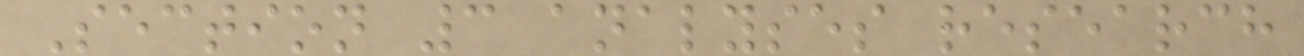Section 3 analyses research
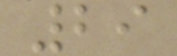29
